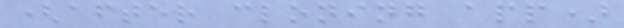(after cloning app)
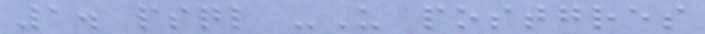1. psql -U postgres
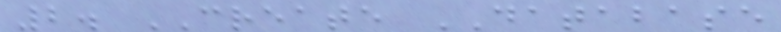2. CREATE DATABASE
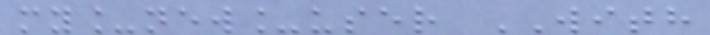my_new_user WITH
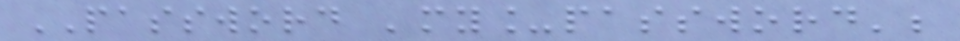PASSWORD 'my_password';
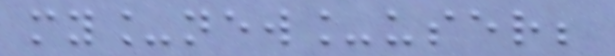my_new_user;
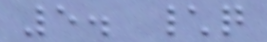5. \q
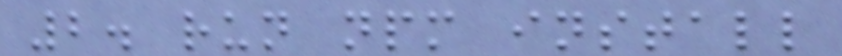2. run npm install
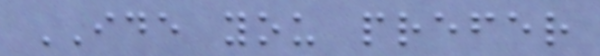IDE you prefer
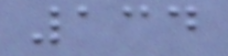134
